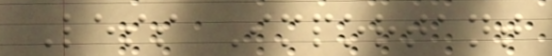Less Important
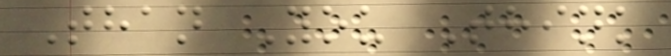Than You Think
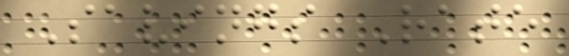Savings Rate
